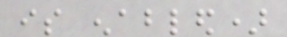is enabled)
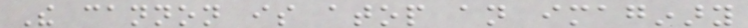The cannon is atop an imaginary
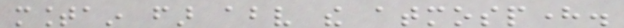mountain far above the atmosphere.
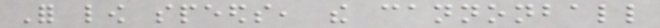For low speeds, the cannonball
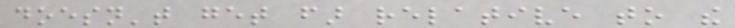doesn't get far relative to the
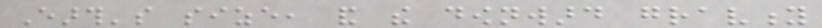Earth's size, and the downward gravity
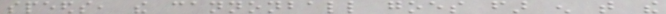speeds, the cannonball goes far enough that the
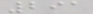291
